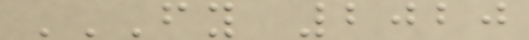FY 2020
